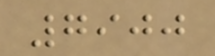7900
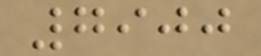7900
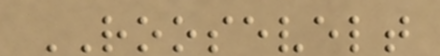ROOSEVELT
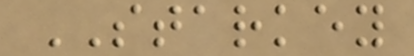STARKEY
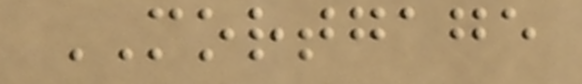MORTGAGE
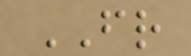FR
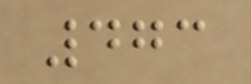473
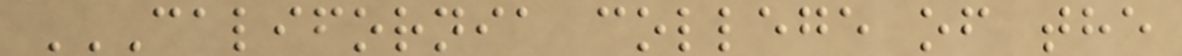CALIFORNIA COLLEGE OF THE
